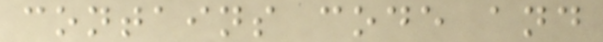contains code and
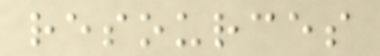resources
